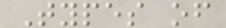Types of
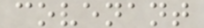covenant
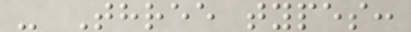- Three types:
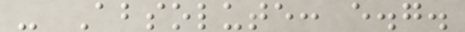- Absolute: e.g.
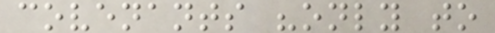covenants "only to
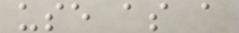use as a
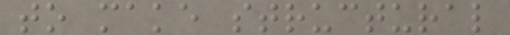to make structural
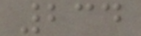234
